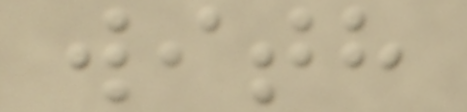with
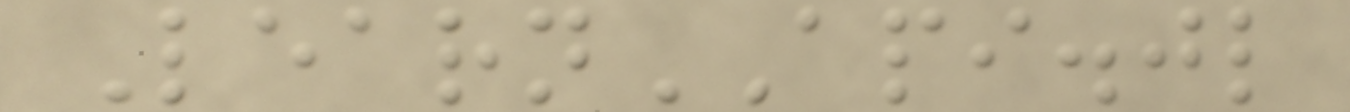LearnAPI.jl
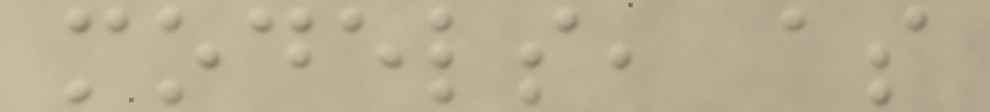models, as
